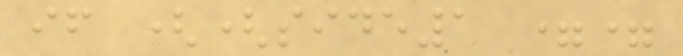if ((side1 ==
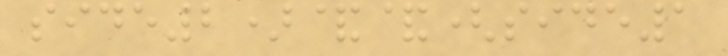side2)&&(side1
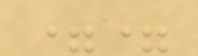==
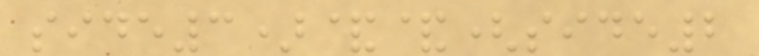side3)&&(side2
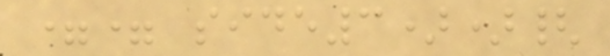== side3)){
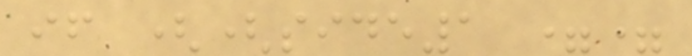if ((side1 ==
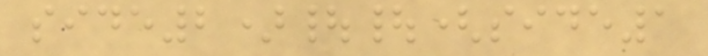side2)||(side1
